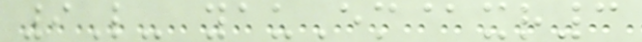9L- yauEm@xr3
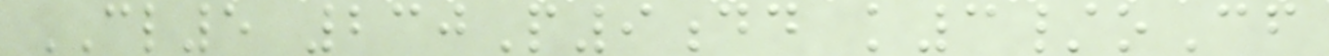CL5 230P9dd k3/oCf
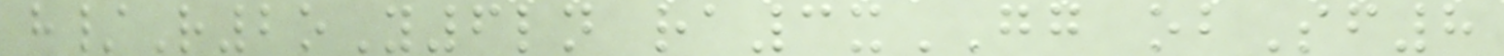h/R2oY6ln ra3xGG obSf8
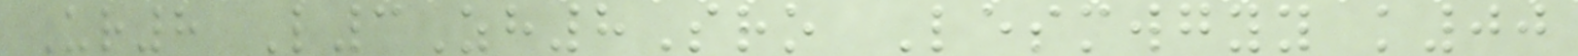Ur8 L3Zh8Sro Lesmwgyy k00
